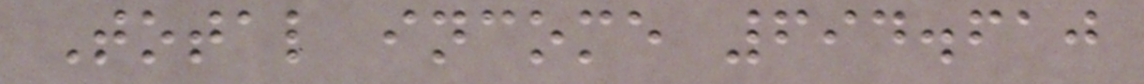Total income 694.610
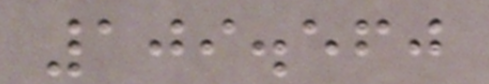109.560
